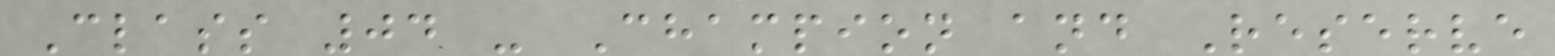Class 04 - Champion and Reserve
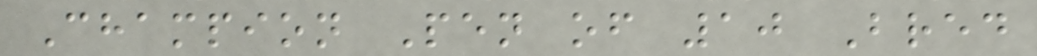Champion Pen of 10 Bred
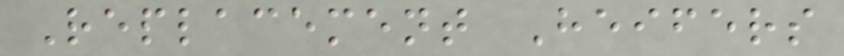Replacement Heifers
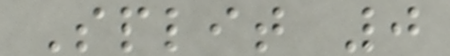Split 0
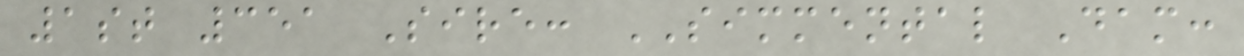1st 351 Sire: SIMMENTAL Dam:
